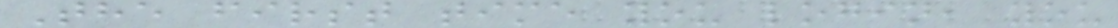The first time you login, you
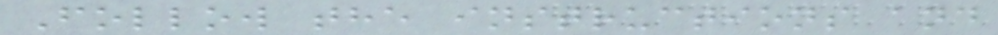Follow the instructions and
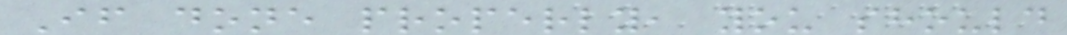If done properly, you should
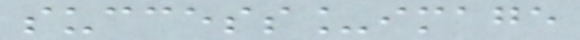success_image
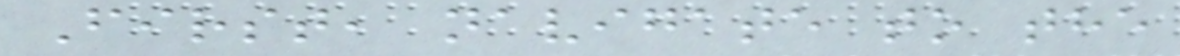First, navigate to the
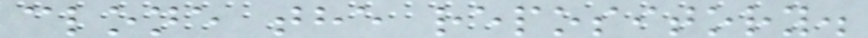clone the repository.
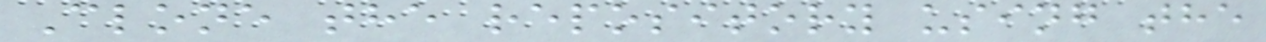Clone the repository using the
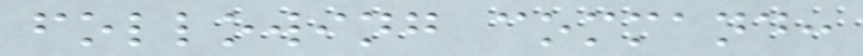following command:
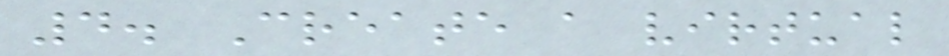4. Create a virtual
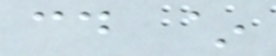cd ~
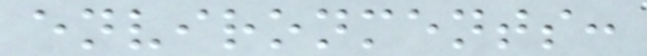environments:
